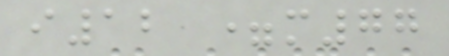i12 =m77
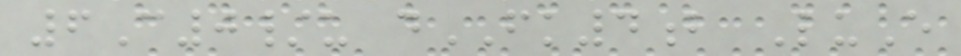6C0/u dFK4b LuE
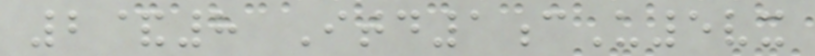2&8 Itd1cU5vx
